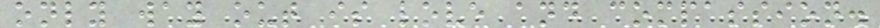only way out is love and compassion.
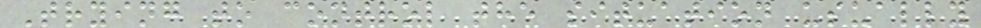Trying to control the situation usually
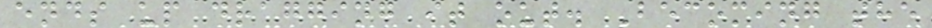ends up dragging it out. Becoming the
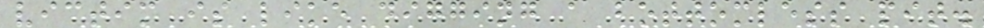victim is like digging a bottomless pit.
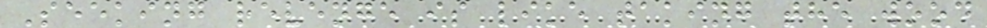Seeking revenge is like taking the wood
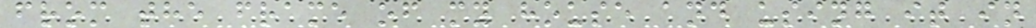from the frame of my house and using it in
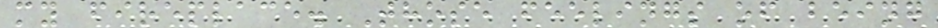my fireplace. Those feelings of being
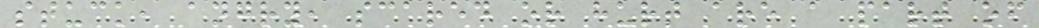stuck, angry, scared or hurt are a part of
